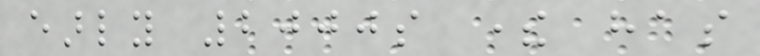early 2000s there has
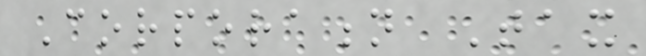Corporation Tax
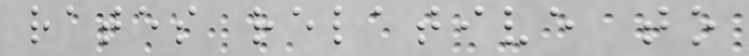rates relative to
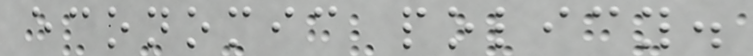economic policy.
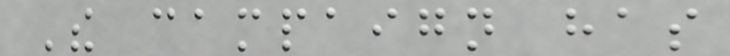The campaign has
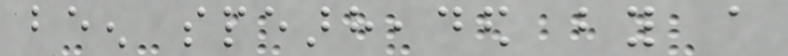been spearheaded by a
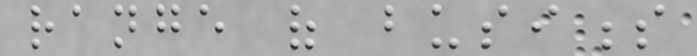range of business
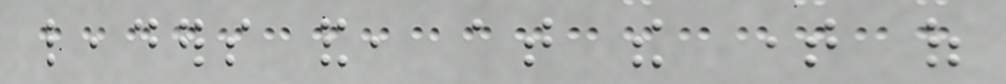leaders and, at the time of
